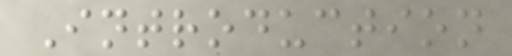Introduction
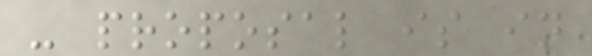- proposal is in
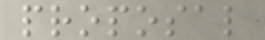proposal
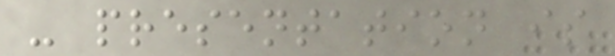- presentation is
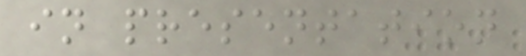in presentation
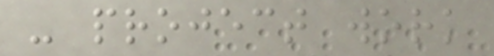- project work
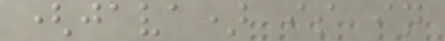(java) is in
